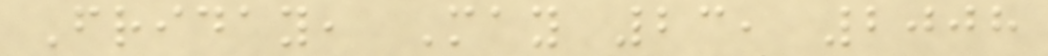Friday, May 23, 2008
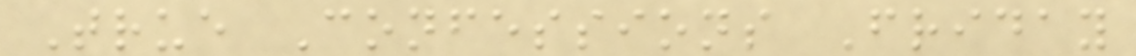True Confessions Friday
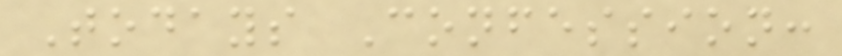Todays Confession:
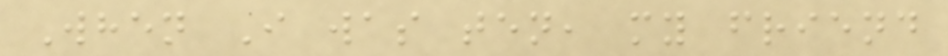When I was ten, my friend
